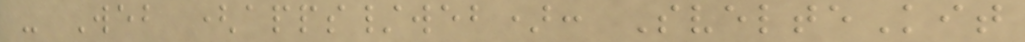- Web (apps/web): SvelteKit
